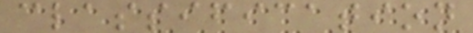classification
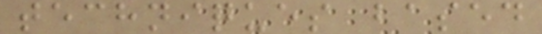techniques based
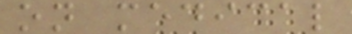on medical
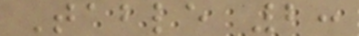Table 2:
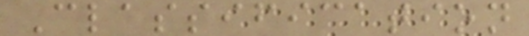Classification
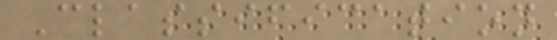Classification
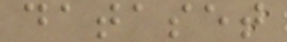dataset
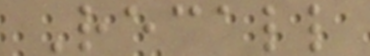Recall
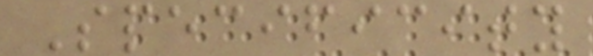Specificity
